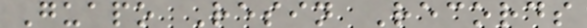Guapo Resin Records
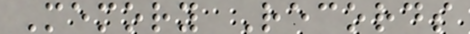Memory Records
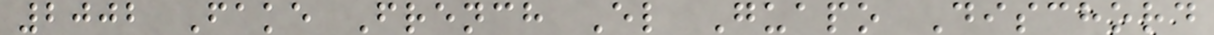2002 Fake French El Guapo Dischord
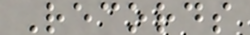Records
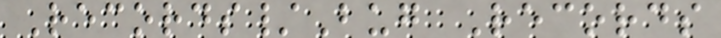Records/Bug Records
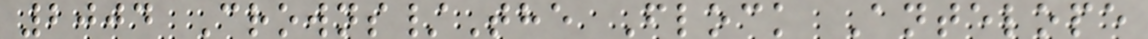2004 Crowns/The Flock Antelope
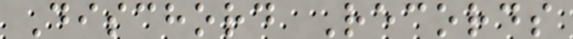Dischord Records
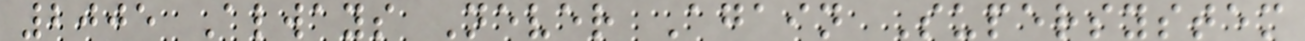2005 Always Never Again Supersystem
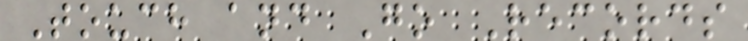Touch and Go Records
